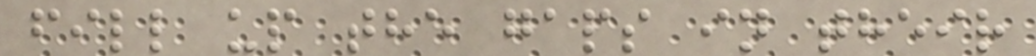fill up the gaps in their
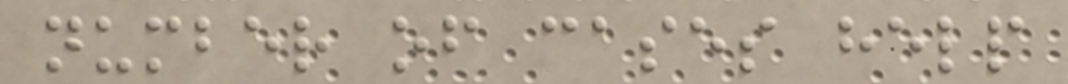number of cases help
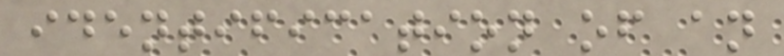identification of an
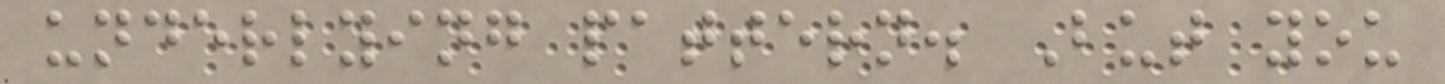underlying pattern. But you
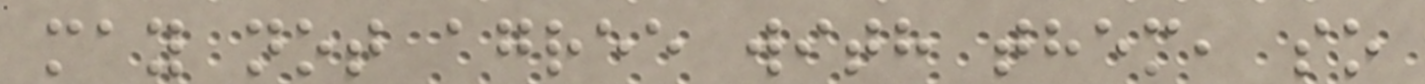may not agree with them, so
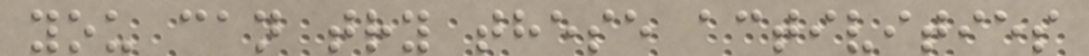you can try these activities
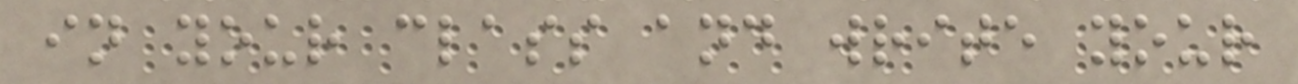in your class and write your
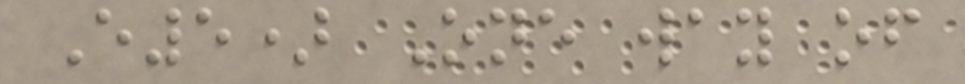E5) One way of
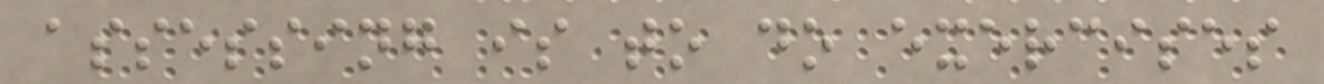assessing is to do exercises
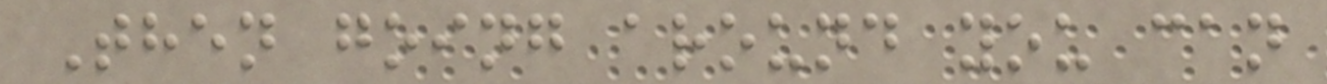Then going around you can
